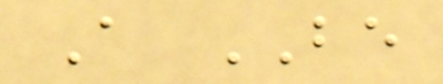A BE
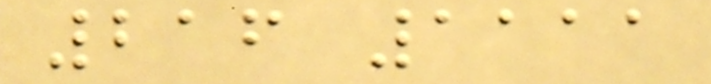216 1111
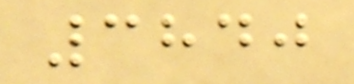3840
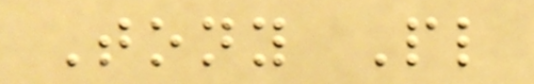Tony Pl
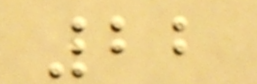22
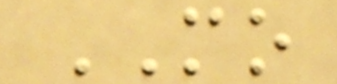MO
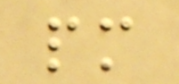pm
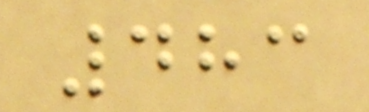483
